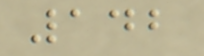142
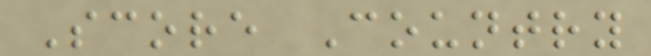Score Country
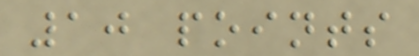10 points
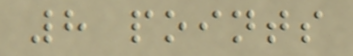8 points
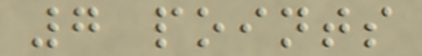7 points
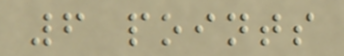6 points
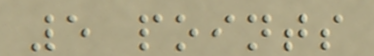5 points
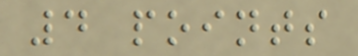4 points
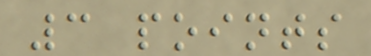3 points
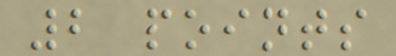2 points
